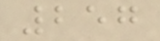257
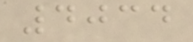4034
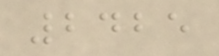2425
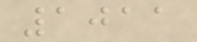1011
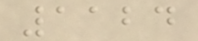1124
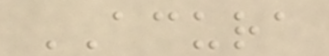ACURA
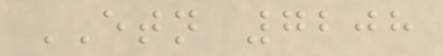ETN 7208
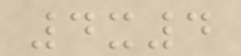4x4
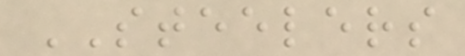STEELERS
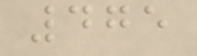475
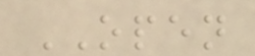OPEN
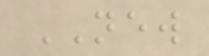NEW
